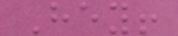Hey!
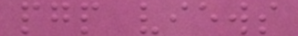pgp views
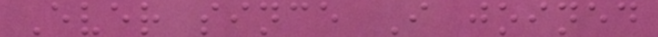Ever since I joined
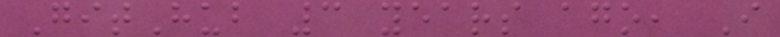GitHub 3 years ago, I
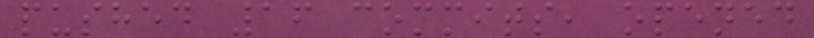pushed 16 commits, opened
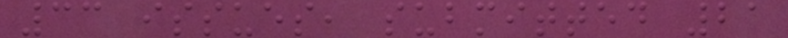33 issues, submitted 21
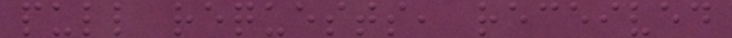pull requests, received
